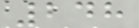248
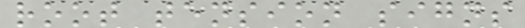root tension signs
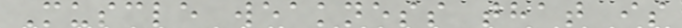Muscle weakness that is
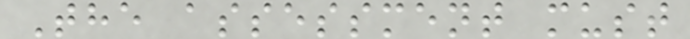The assessment must
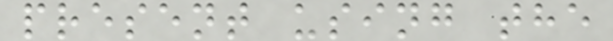present using the
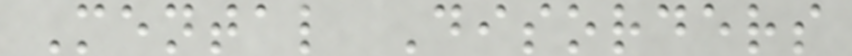Mental Disorders
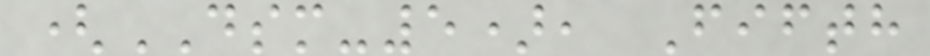(DSM-5), Fifth
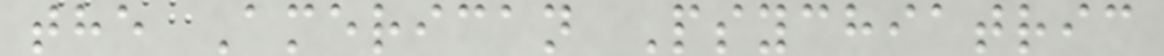the American Psychiatric
